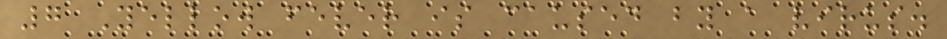7 Yellow fever is caused by a virus.
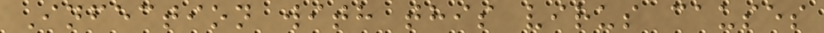Infection with this virus causes
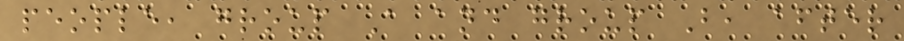people, group A and group B, after
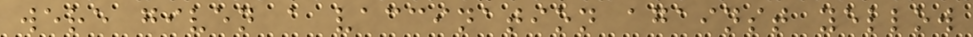were given a vaccination against yellow
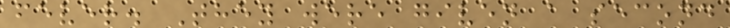fever. They were given a second
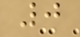0
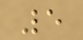5
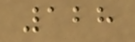128
